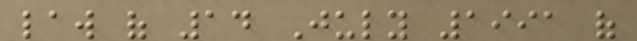law of 14 July 1991 of
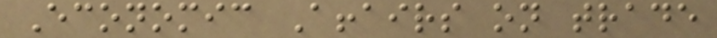Economic Affairs on trade
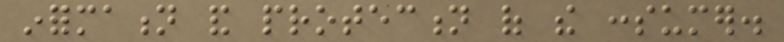information and protection of the consumer.
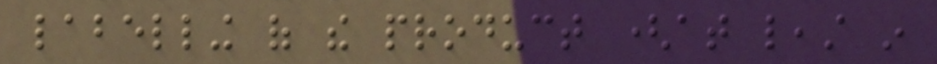labelling of the product (at least in
